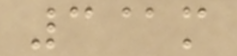3@m
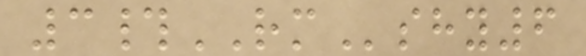3#RMshy6
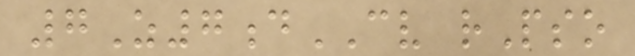7Z7dCV rPso
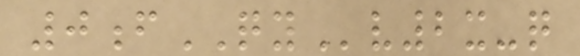0fQYv2x-q
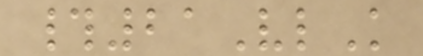#21VlK
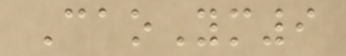CaoYm9
